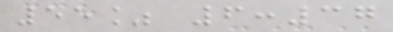55% 6:37
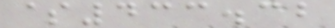$433.32
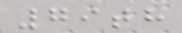79th
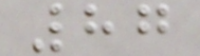87
